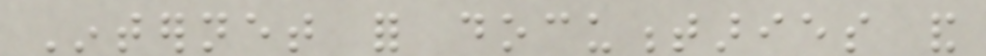Internet for documentaries and
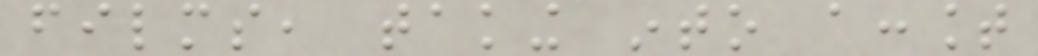films, taking into account
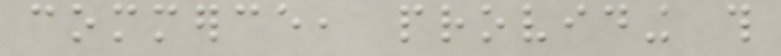commerce, providing this
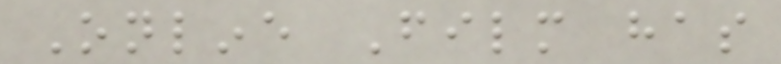Online Film has
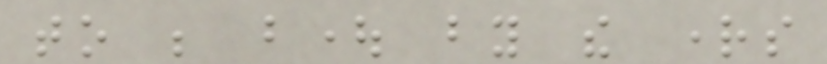to be bought by the rights
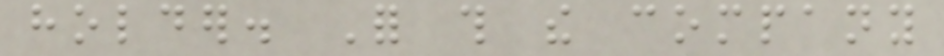holder. For this the company
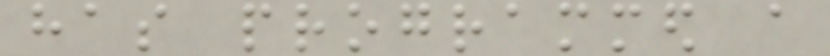has programmed a
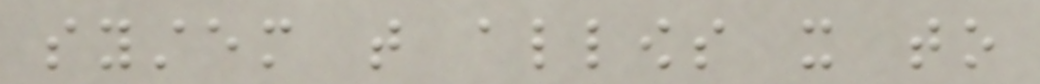system that allows it to
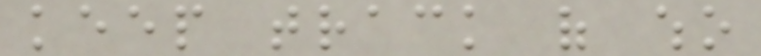keep track of who
